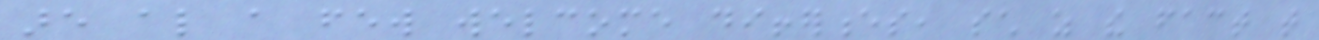are also a few welcome differences, such as the fact that
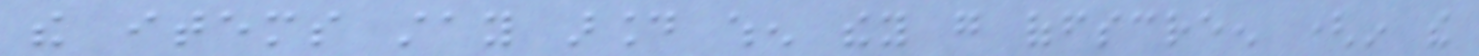the items stay around when they go offscreen (in the
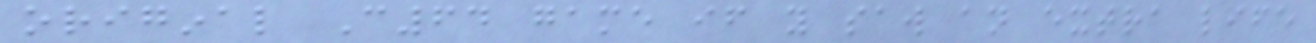original C64 game if you saw an extra life
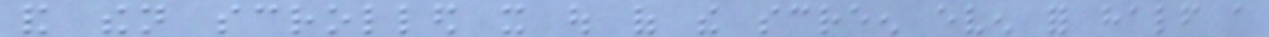and then scrolled it out of the screen even for half a
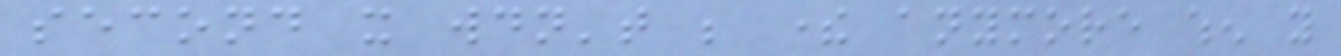second it wouldn't be there anymore when you
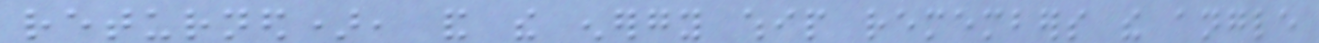returned), and the energy whip remembers the angle
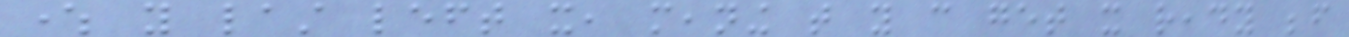where you last left it, meaning that you can get it ready before
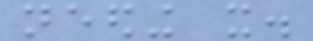needing it.
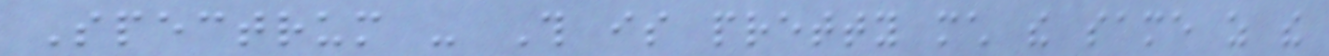Spectrum - This is pretty much the same as the
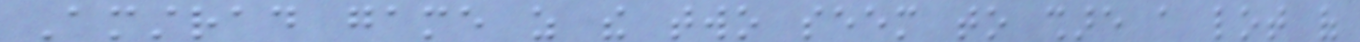Amstrad game as the two seem to share a lot of
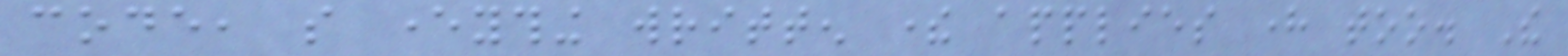code, so everything written there applies here too. The
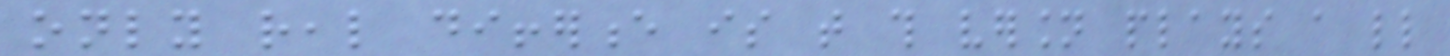only real difference is that this version plays a little
